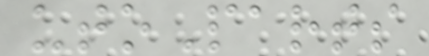utoParts
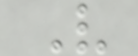V
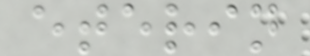eterin
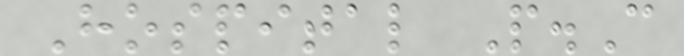Hospital P.C
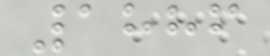1886
